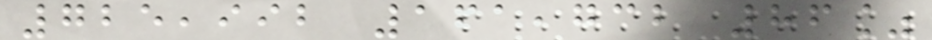725,992 161,732 86%
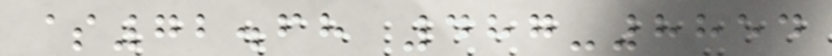$72.68 487-8854
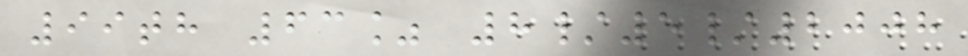99th 63% 8/5/2008
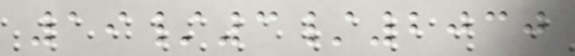19/3/2030
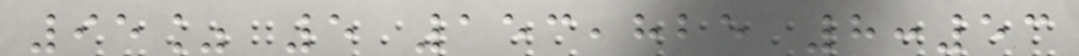95% 5 153,825 8:53
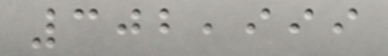302,999
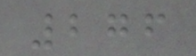276
